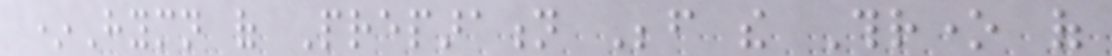*Hymn of Preparation Before the Throne of
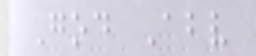God Above
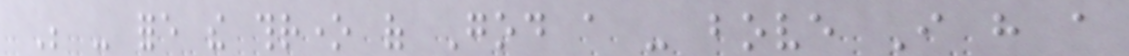Be - fore the throne of God a - bove I have a
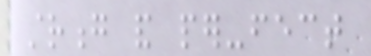strong and per-fect
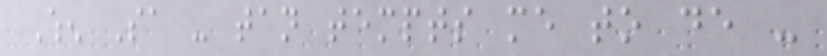When Sa - tan tempts me to de -
